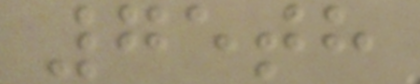75th
